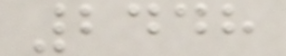2448
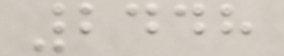2448
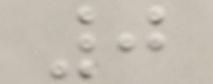0
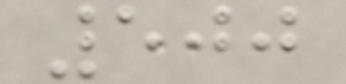500
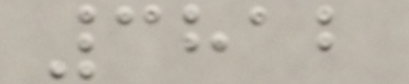3812
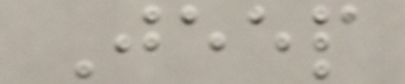Jeep
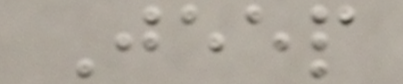Jeep
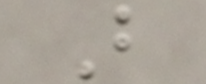B
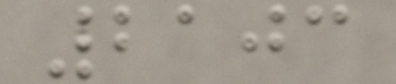2103
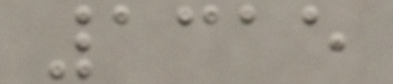1315
